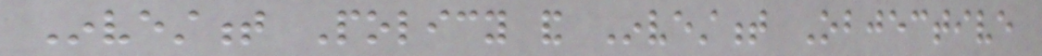Investment Policy and Investment Objective
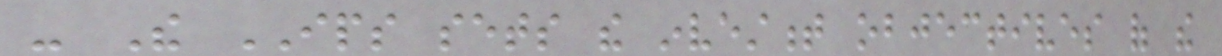- The IPS sets the investment objectives of the
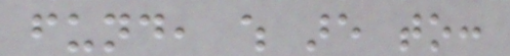fund, which are to:
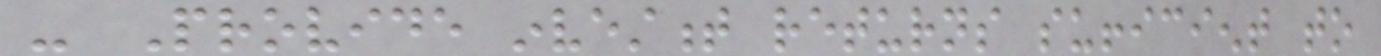- Provide investment returns sufficient to
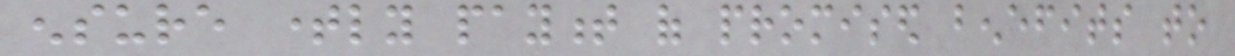ensure timely payment of promised benefits to
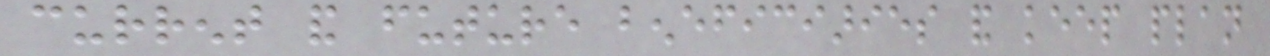current and future beneficiaries and keep plan
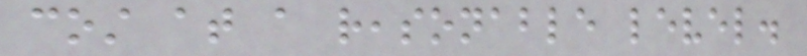cost at a reasonable level.
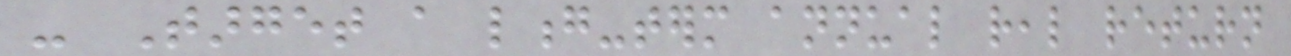- Target a long-term annual real return
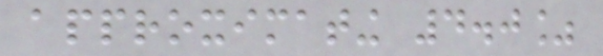approximating 4.0%
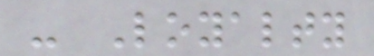- Loyalty
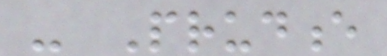- Prudence
